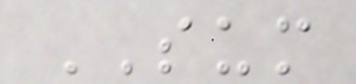SUM
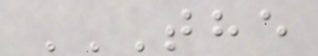THE
